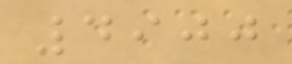4900
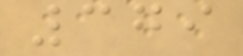379
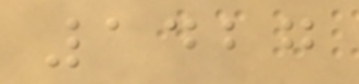1427
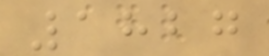1827
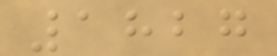1827
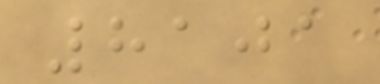8101
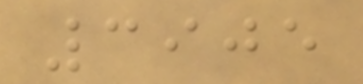3905
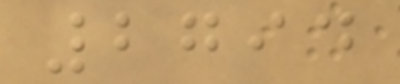2794
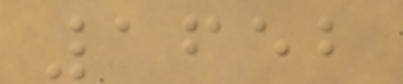1652
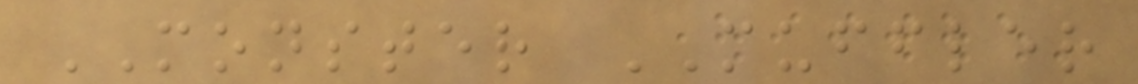MONSTER MUFFLER
